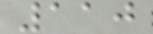110
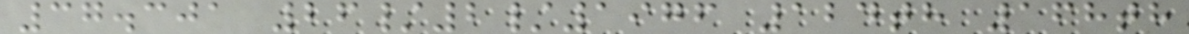37.301 26/2/1976 124th 168th
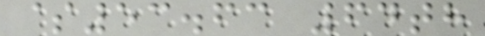$53.63 64th
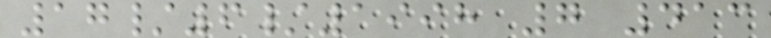17/6/1998 7 413
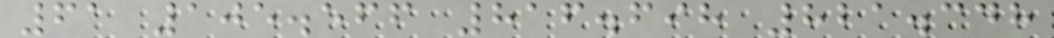61 105.566 816.698 821.348
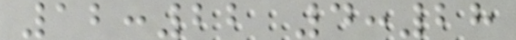12:22 4:28
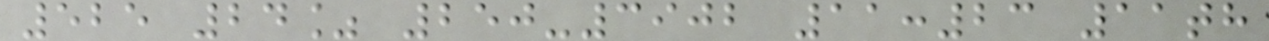525 24% 250-3902 11:23 11th
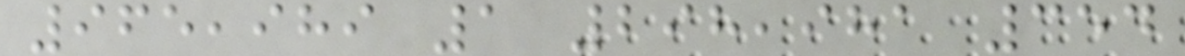965,989 1 298,981 354
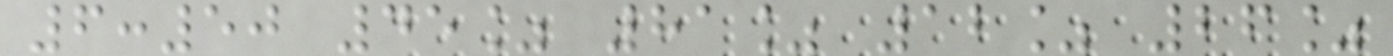6:50 45% 81% 12% 26%
